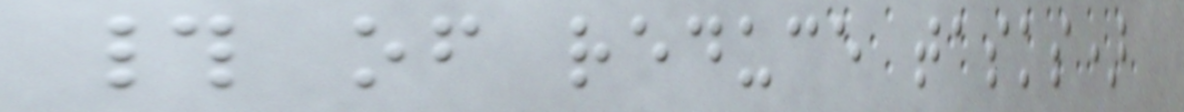# of reduce tasks)
